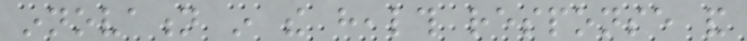innovation in the health response and
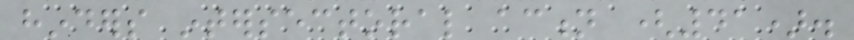hinders intersectoral action (41).
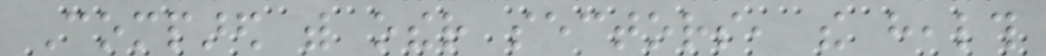Compared with other sectors, the health
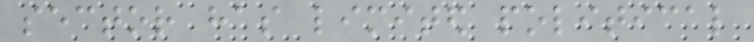sector has limited political
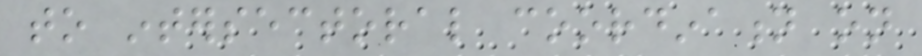to intersectoral coordination on
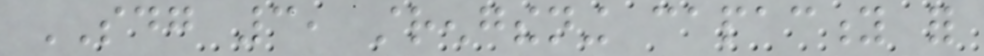SDG 3, strengthening capacity for
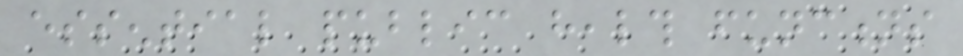essential public health functions
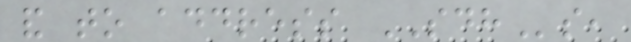and to address SDHs,
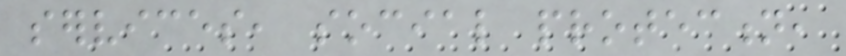services, social protection,
